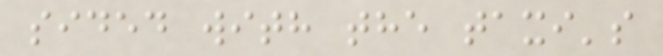sided with the taxi's
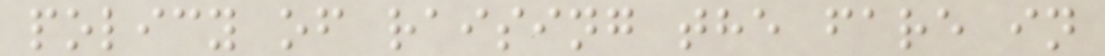policy of raising the fare in
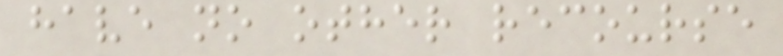have no other recourse
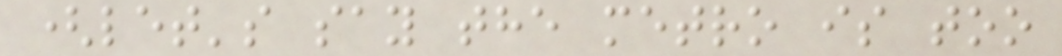(let's say the metro is too
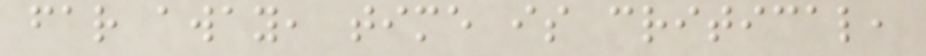far away, time is critical,
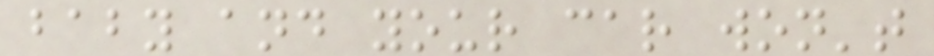baby and your car won't
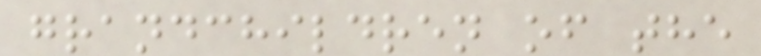grandchildren of the
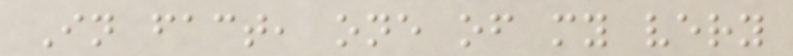In fact, one of my very
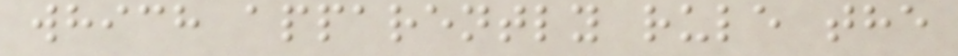which apparently rule the
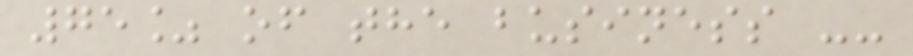75% of the business --
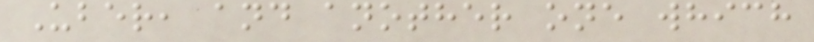Uber, and another one which
